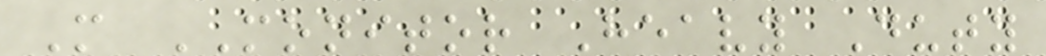M MONITOR Heavy Duty
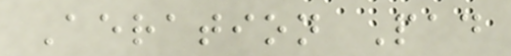Aeration Pad
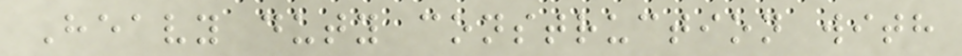Heavy duty construction with
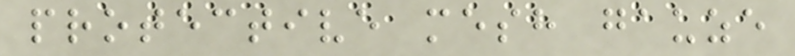protective mesh gauze
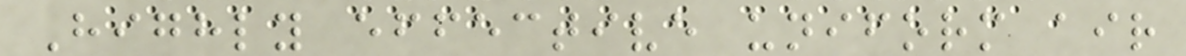Highly effective uniform air
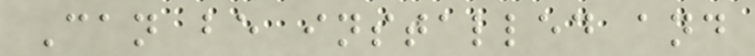Can be installed and
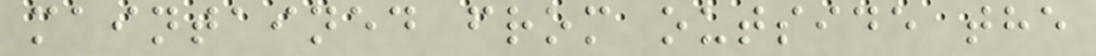maintained from outside the
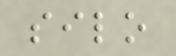silo
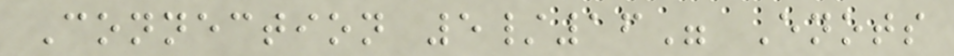Connection 5/16" Enots
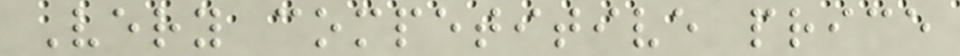Very competitive price
